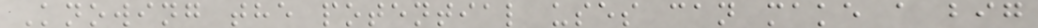Knowing the potential uses can make a big
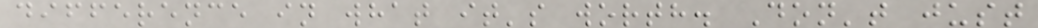difference in what it's worth. Don't just
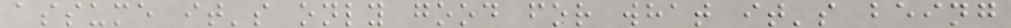assume it's only good for what it's being
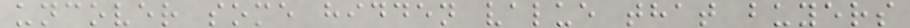uncover some hidden value that buyers
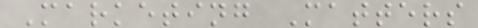Marketing Matters
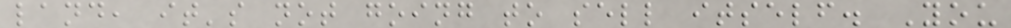land, it's not going to sell itself. You
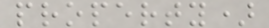property)
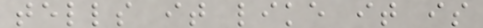tells it like it is
